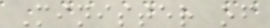Minister of
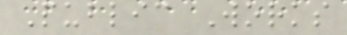Public Works
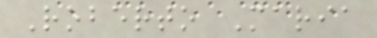Roberto Maria
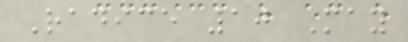Radice 10 May
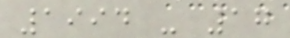1994 - 17
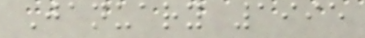January 1995
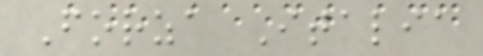Forza Italia
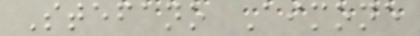Stefano Aimone
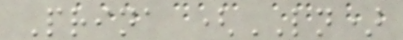Prina (LN)
